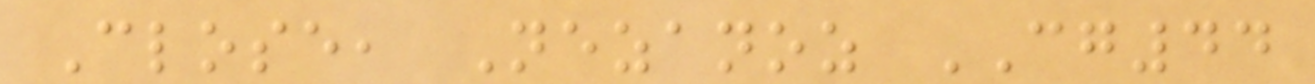Close, Nezanoz CG44
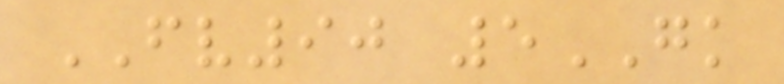FV90 5GK
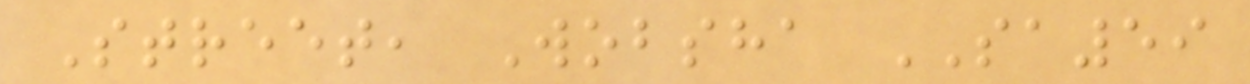Street, Wobsha SA59
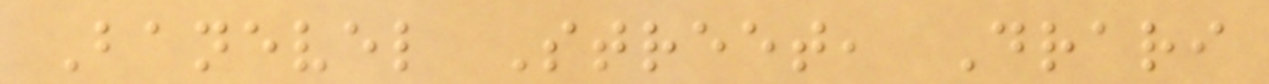Banevel Street, Drari
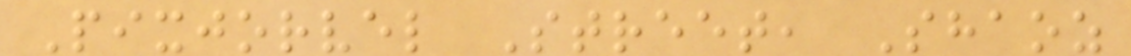Pixjorvel Street, Shaoz
